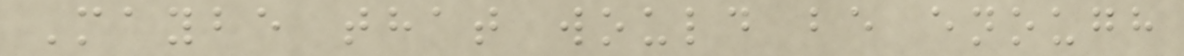Maybe that would be enough
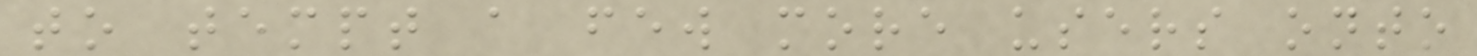to tempt a few more users onto
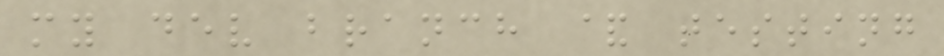my dev branch & testing
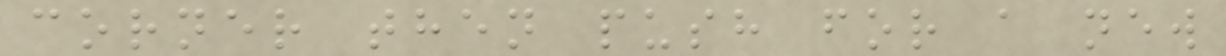corner then push for a new
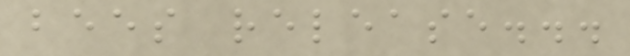bees release...
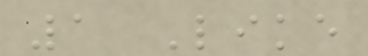1 Like
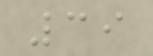39
